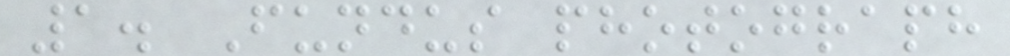1. Fundus photograph
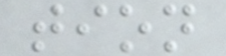tion
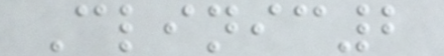Clinic2
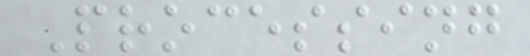Processing
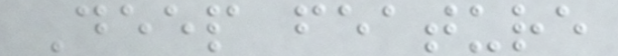Deep feature
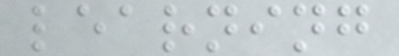learning
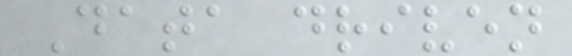Data driven
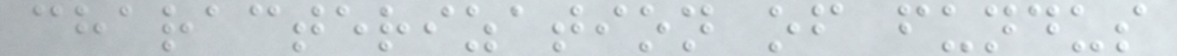characterization of fundus
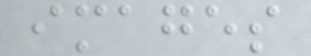images
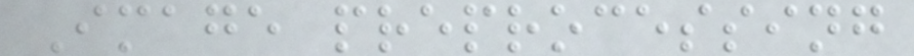Image preprocessing
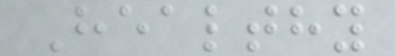Healthy
